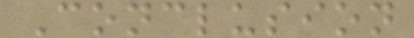Conclusion
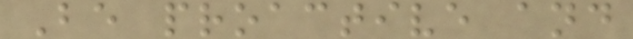Be proactive and
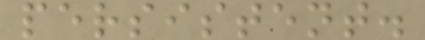persistent.
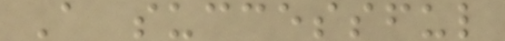A successful
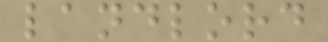landlord
